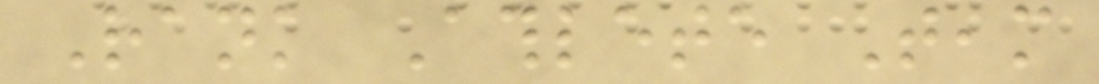Rank Athlete Team
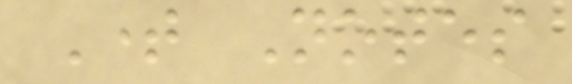Time Notes
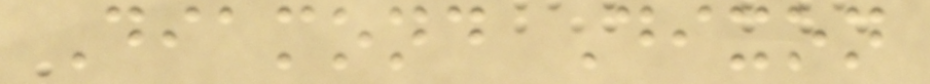Diamond Dixon
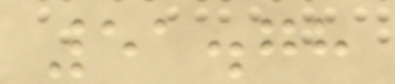51.78
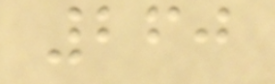260
